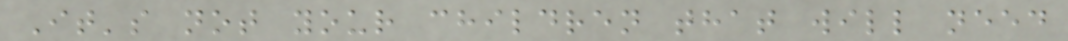It's not your children that will need
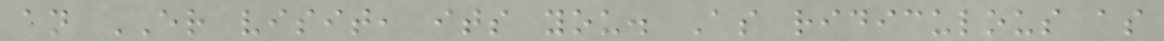an ER visit, its you. As ridiculous as
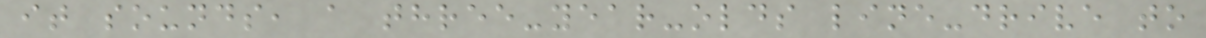it sounds, a three-year-olds line-drive to
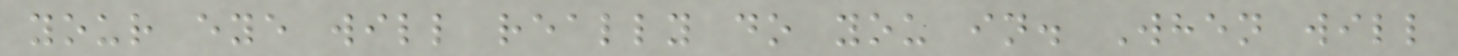your eye will really do you in. When will
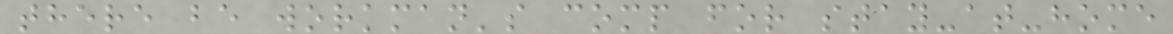there be workman's comp for stay-at-home
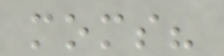moms?
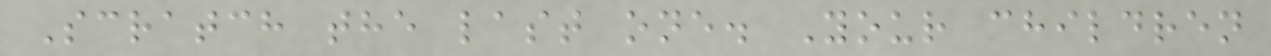Scratch the last one. Your children
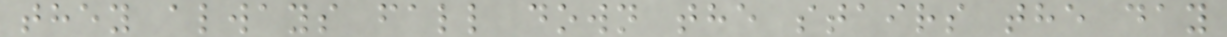they always fall down the stairs the day
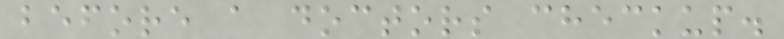before a doctors checkup.
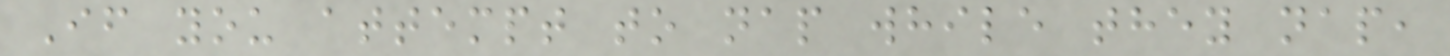If you attempt to nap while they nap,
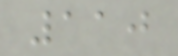110
